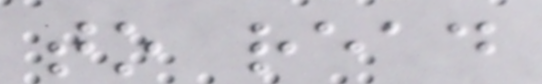to read
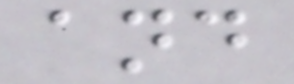and
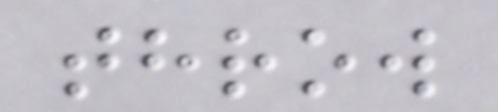throw
